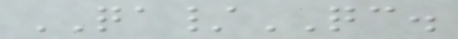QA/QC.
